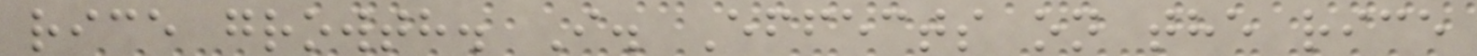rice growth. I. Effects on the rice
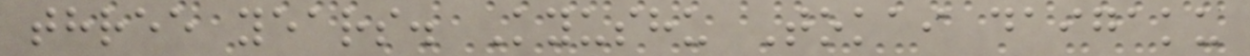three years. Kyushu Tokai daigaku
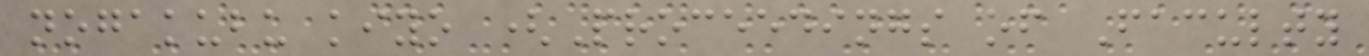nogakubu kiyo (Proceedings of Faculty
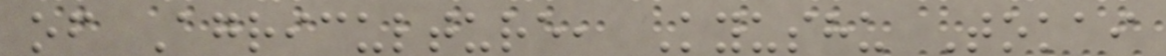of Agriculture, Kyushu Tokai
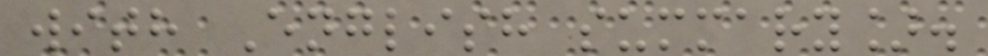with English summary].
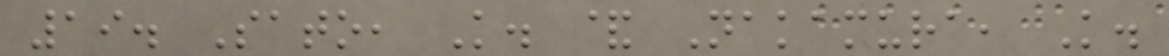19. Sato, K. & Nakamura, K.
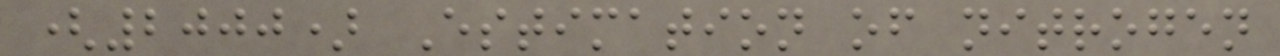(2000) Estimation of nitrogen
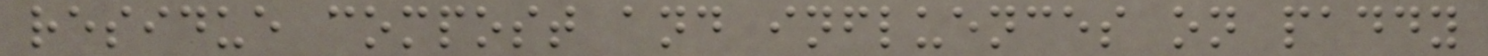residue compost and influences on paddy
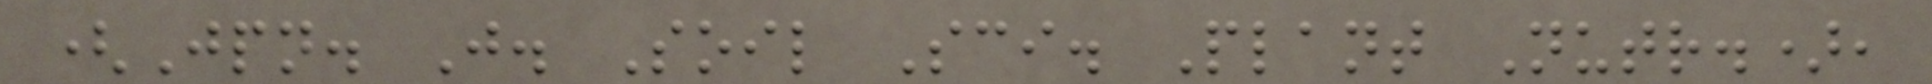(Jpn. J. Soil Sci. Plant Nutr.),
